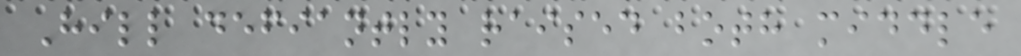Hill defiantly raised both middle
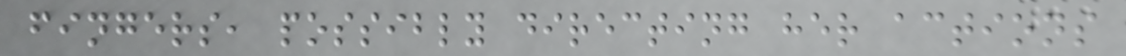fingers, possibly directing her actions
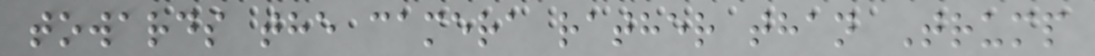towards the camera rather than Trump
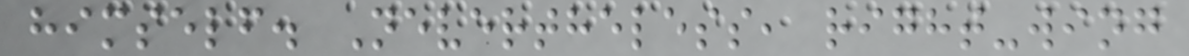himself. Nevertheless, right-wing
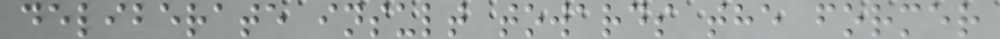deliberate insult towards the former
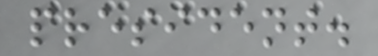president.
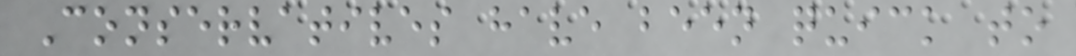Conservatives have been quick to
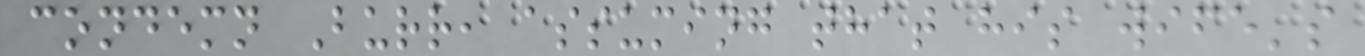condemn Burr, assuming that his wife's
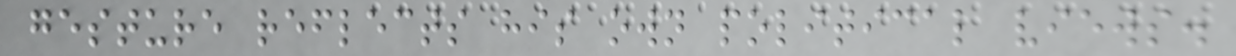gesture reflects his own political views.
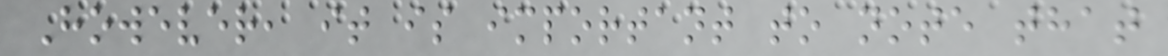However, it is important to note that
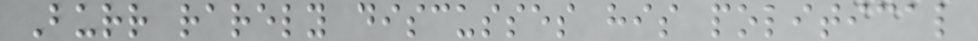Burr rarely discusses his political
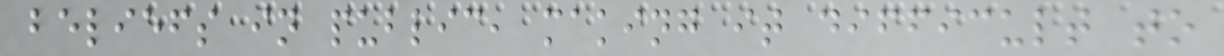beliefs in public, making it difficult to
